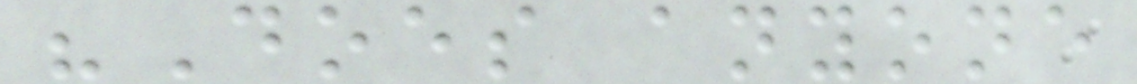"Does anyone
